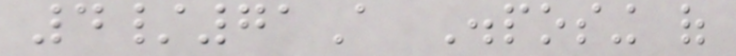4/71A Disposing of
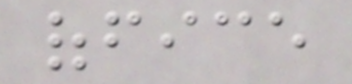office
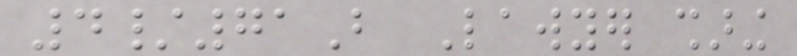4/71B Lawyer sharing
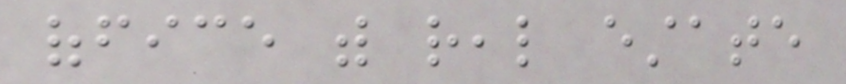office with real estate
